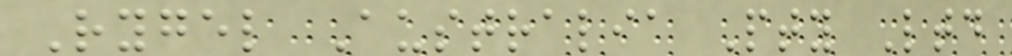Rygel Australia Pty Ltd
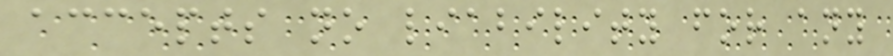accepts no liability for any
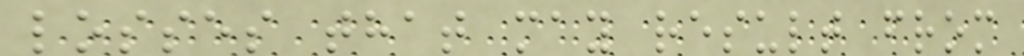losses that may result from
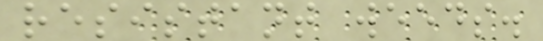resistant weeds.
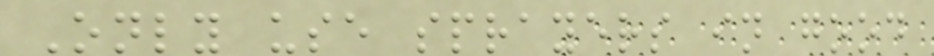Only use sprayers in good
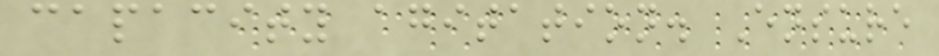capacity agitation. Ensure
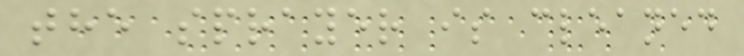the sprayer is cleaned
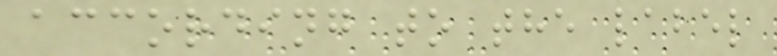according to the label
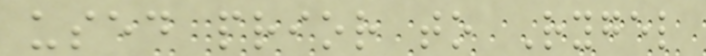used prior to Rygel
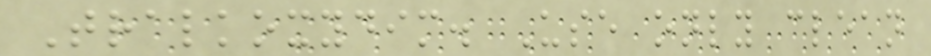Tralkoxydim. Use only clean
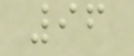96
